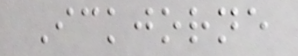Ickjorne
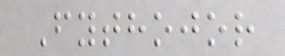Fythojor
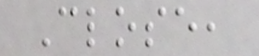Close,
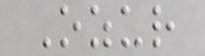Ozur
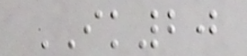IK20
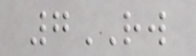7RW
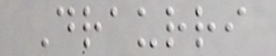Draurri
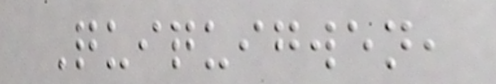Quiquigwen,
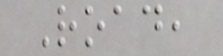Road,
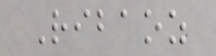Ribaoz
